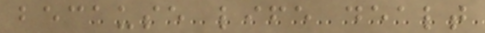because life dealt
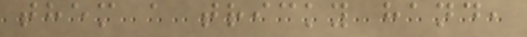them a tricky hand,
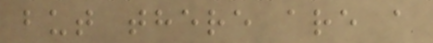but there are a
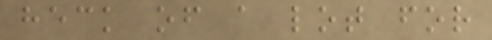heck of a lot for
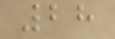28
